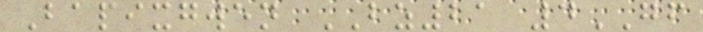Bapixgwen BZ21 4GF
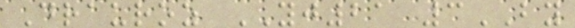Drauroz YJ21 3BY
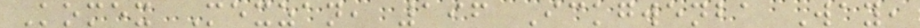Komex Mexzan, 196 Ickgwenba Way,
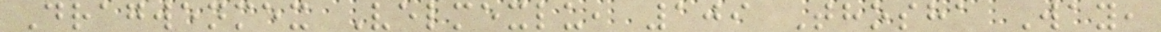Dragwenmex Velmexlu, 109 Thosha Way,
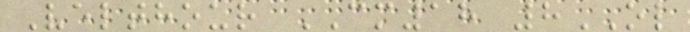Velthour CM18 8OL
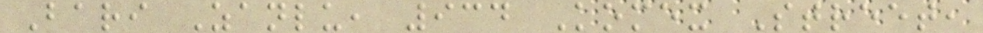Bari Zanlu, 934 Komex Street,
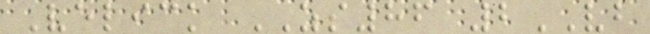Velick ZS86 2VB
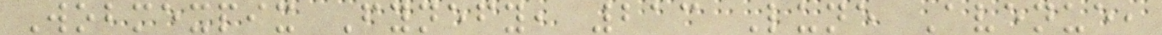Wobmexpix Fynefy, 213 Lune Avenue,
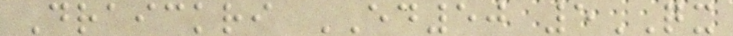Draickri ED50 5QX
